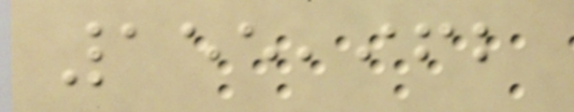155,962
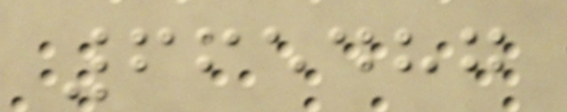665487
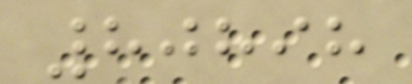80898
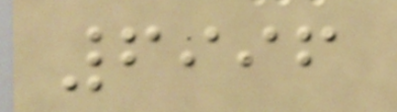6996
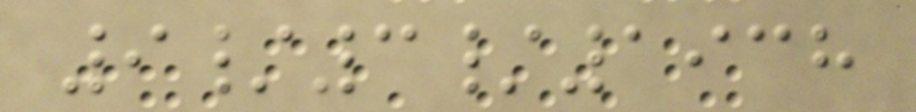9/3/1938
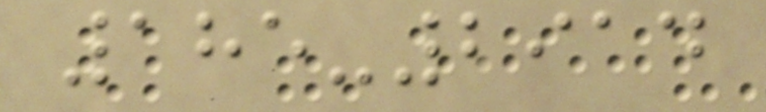185-2914
